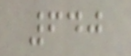640
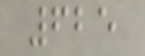625
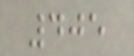405
